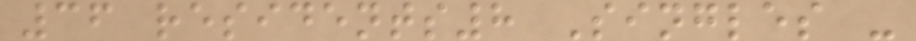36 residents8 Singles -
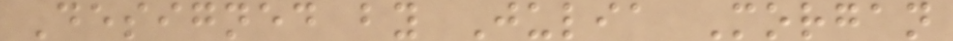Designed by Julia Morgan
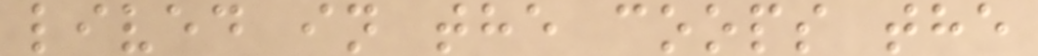lived in the coops the
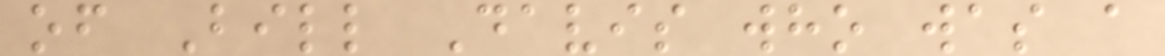of Bill Davis who was a
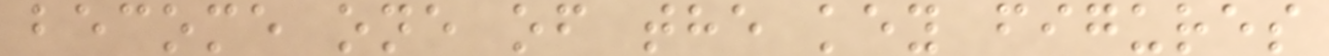become one of the key figures
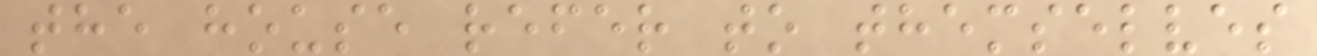the house refer to themselves
